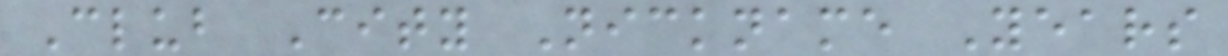Club City Nickname Years
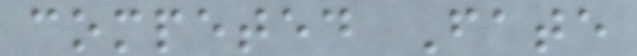competed Fate
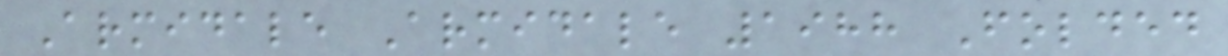Armidale Armidale 1988 Folded
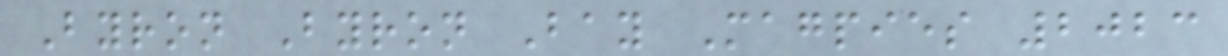Byron Byron Bay Magpies 2023
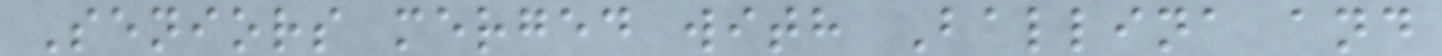Seniors merged with Ballina and
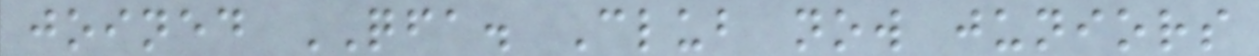joined QFA. Club now juniors
